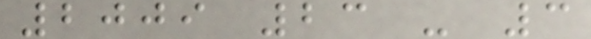2009 23 - 3
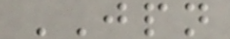JPN
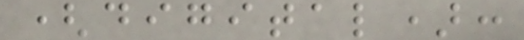(digital):
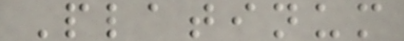Platinum
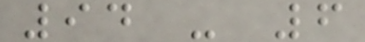94 - 6
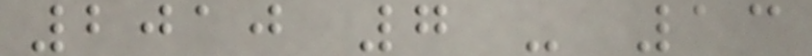2010 7 - 13
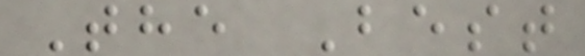The Best
